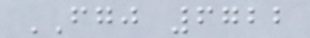FGJ 6722
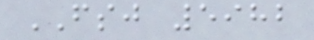FSJ 5982
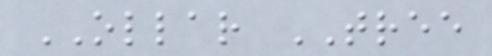OLLAR TREE
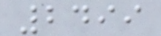2499
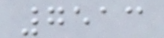7513
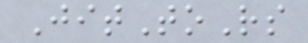JitToRs
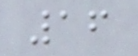16
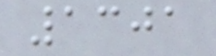1301
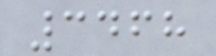3468
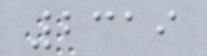2319
